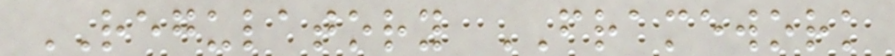REGULATORY FRAMEWORK
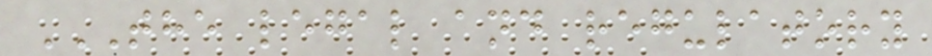THE LEGAL AND REGULATORY
